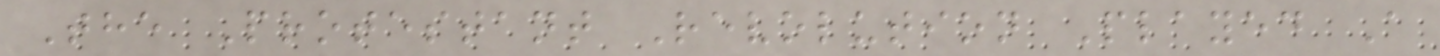The Protestant Revolution Played A
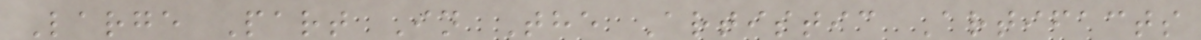Large Part In The Artistic Artifacts
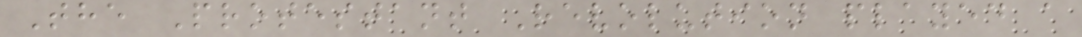The Protestant Revolution played a
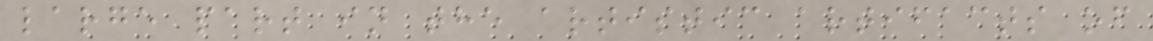large part in the artistic artifacts of
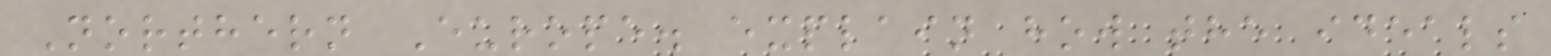Northern Europe. explain how the ideals
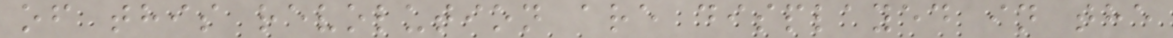of this revolution are displayed in the
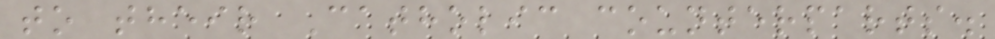to their Catholic counterparts.
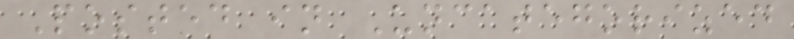Posted in Uncategorized
